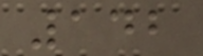142
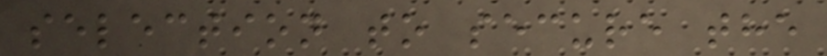selection to secure the
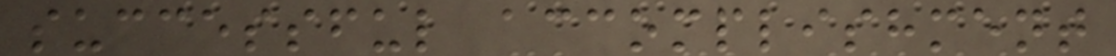successful accomplishment
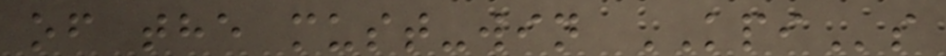of the must-win KPIs
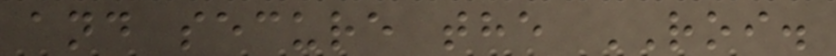and secure the ROI.
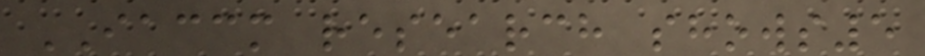IACCM research shows5
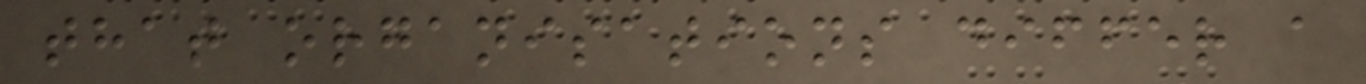that organisations differ a
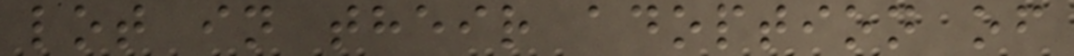lot in their adoption of
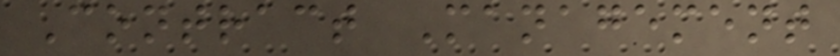Contract Management
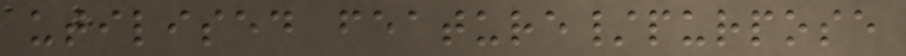utilised feature/purpose
